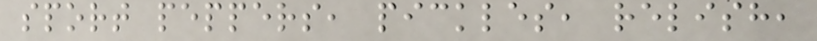sport peppers, pickles, relish,
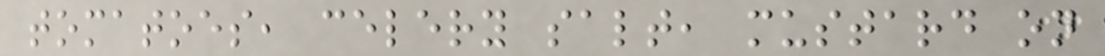tomatoes, celery salt, mustard on
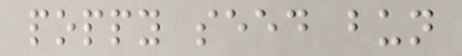poppy seed bun
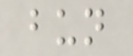bun
